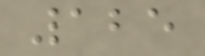125
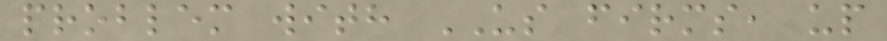problem with US firms, up
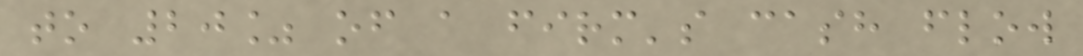to 20% of a firm's cash flow
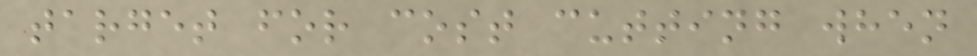target for cost cutting when
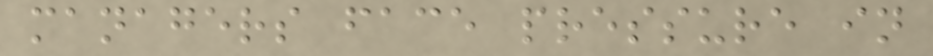managers face pressure in
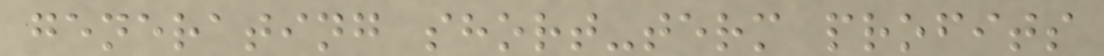generating short-term profits
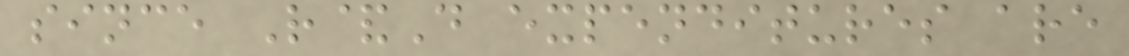since R&D expenditures are
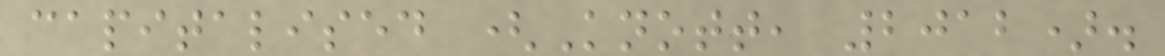capitalised (Knott, 2012).
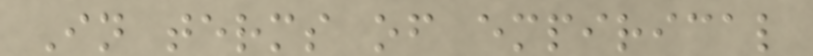In terms of empirical
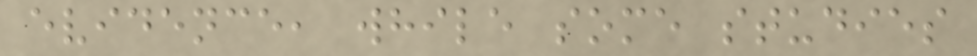evidence, while some studies
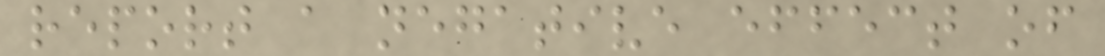report a negative effect of
